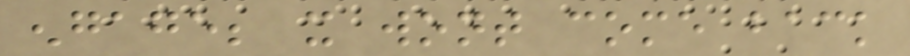engage; it wont come back
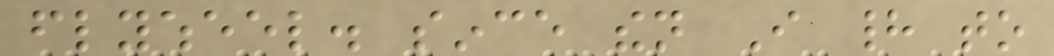flywheel. since then I had to
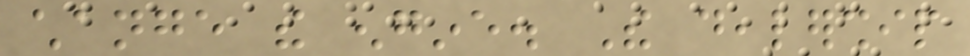change the engine. The dealership
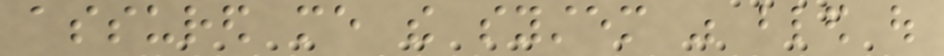assured me the system was bled out
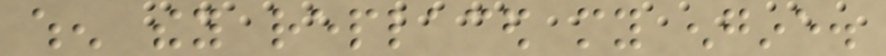when they replaced my engine.
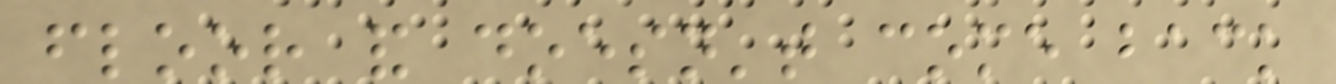floor and doesn't come back
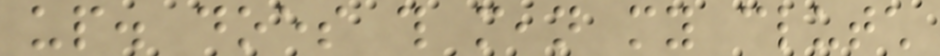up. does this mean my clutch
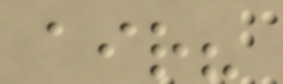air?
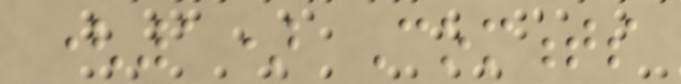(1) Comments
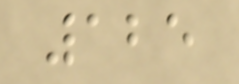125
